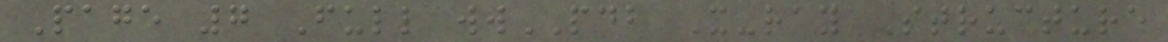Page 7 Full wwPDB X-ray Structure
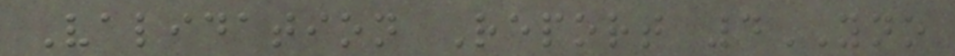Validation Report 4YNO
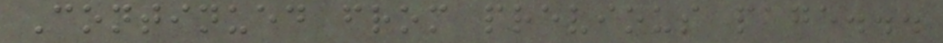Continued from previous page...
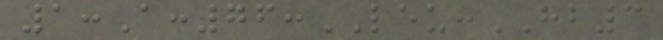1:A:76:LEU:HB3
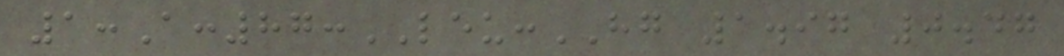1:A:87:LEU:HG 1.97 0.47
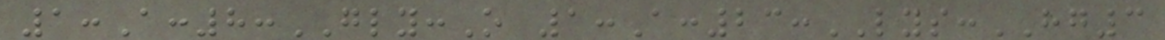1:A:8:GLY:O 1:A:23:LYS:HG3
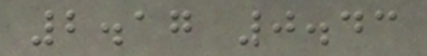2.17 0.43
